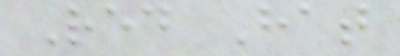Red Hat
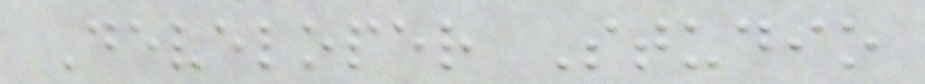Developer Studio
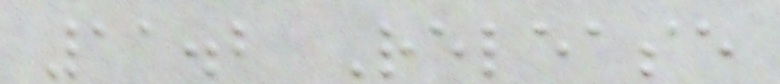11.2 Release
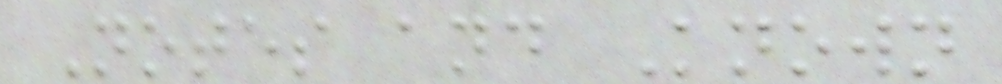Notes and Known
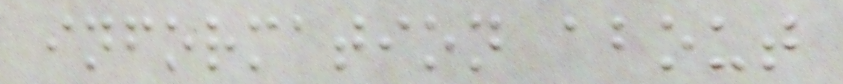information about
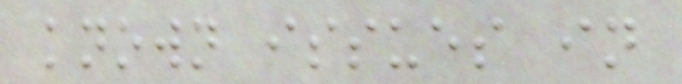known issues in
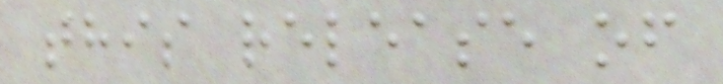this release of
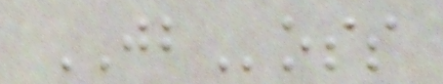JBoss
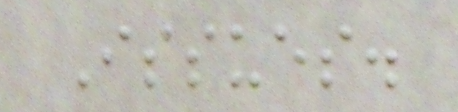Issues.
